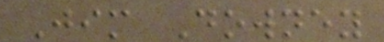Jim Downey
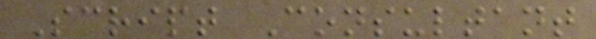Script Consultant
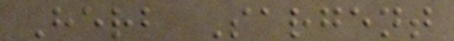Herb Sargent
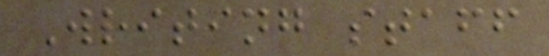Writing staff
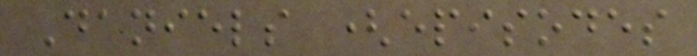Daniels (episodes
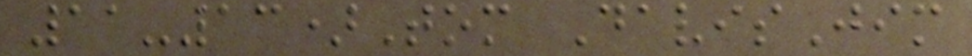11-13)Tom DavisJim
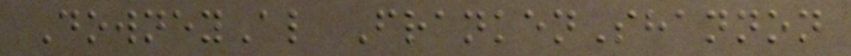DowneyAl FrankenShannon
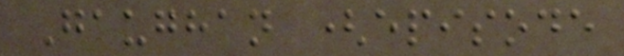Gaughan (episode
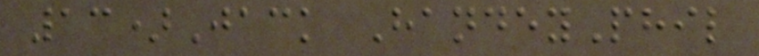13)Jack HandeyPhil
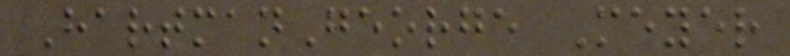HartmanGeorge Meyer
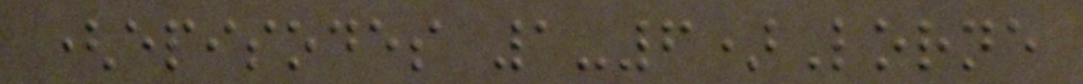(episodes 1-6)Lorne
